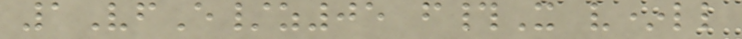1VfE/z05 f#X v*ll
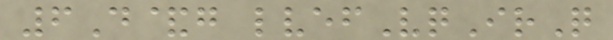6D&g lvefVqIrQ
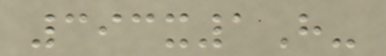393x1H-
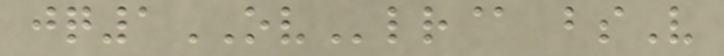jq1OVlr@ bsV
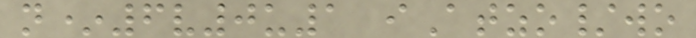n*6v0u1 iAtzo/wo
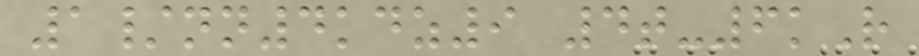1/nn4kdz9 4t-6kR
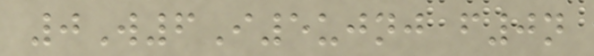0W6I5ujnj f0n
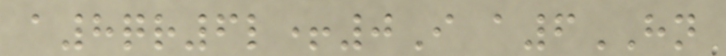a8qr6l+0I a6HN
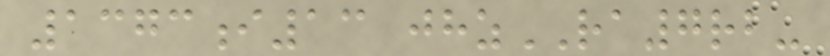1373i13 jhzRA7rb-
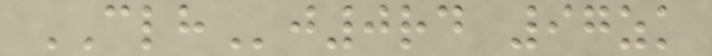CLHj0rd 97zk
